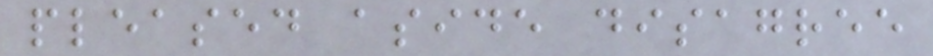pleased aside disagree
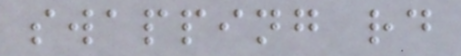swapping rd
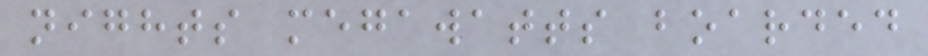nights megawatts boarded
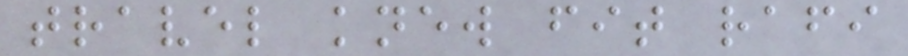travel knew fit rafi
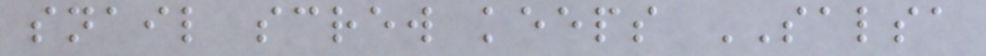snail screw keeps SALSA
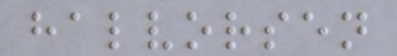halvorsen
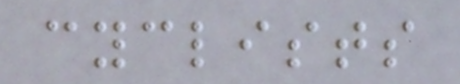cyclists
